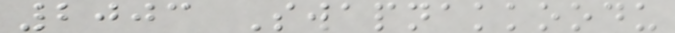2003 Swapnakkoodu
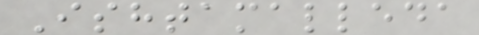Ishtamalleda
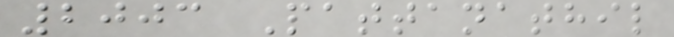2003 Pattanathil
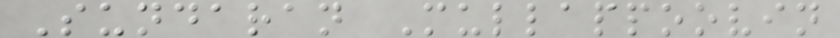Sundaran Mullappoovin
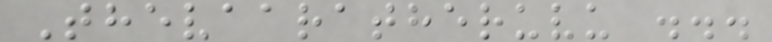Thevaaratheruvu ...
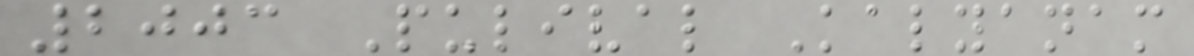2003 Pulival Kalyanam
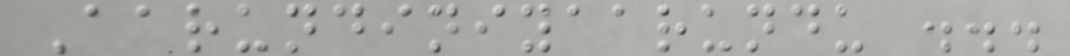Aarundiniyaarundu ...
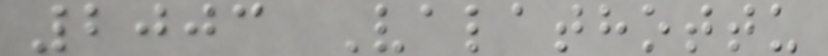2003 Valathottu
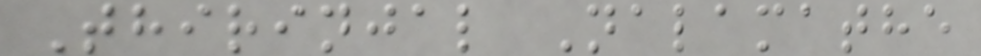Thirinjal Nalamathe
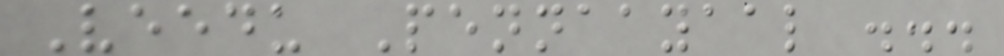Veedu Pennaayaal ...
